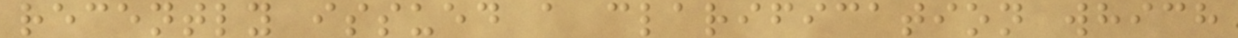recently issued a clarification which
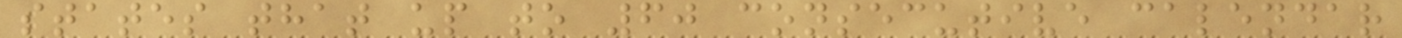states that up to 60 consecutive calendar
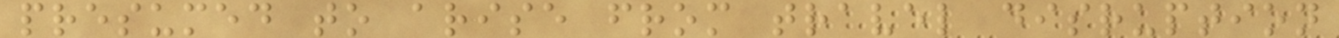presumed to arise from travel disruption
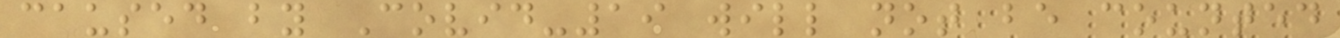caused by Covid-19 will not be counted
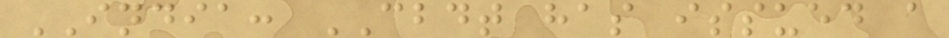INDIA: CBDT has issued a
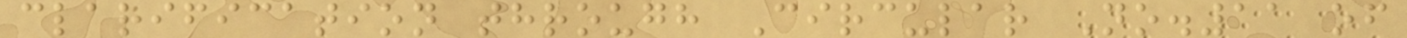clarification through Circular No.11 of
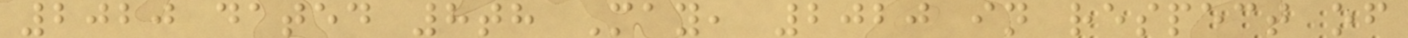2020 dated 8th May, 2020 in respect of
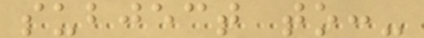subject to:-
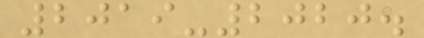2019-2020.
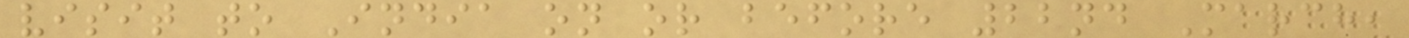visit to India on or before 22nd March,
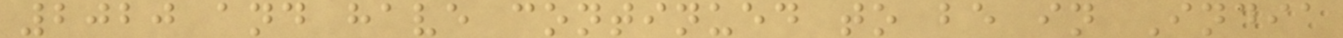2020 and have continued to be in India
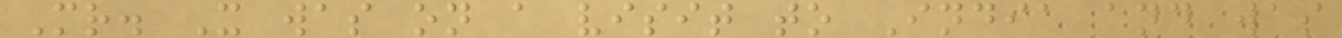Mr. X was on a visit to India and was
